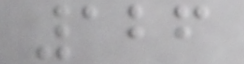126
